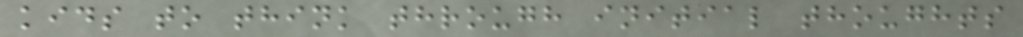kids to think through initial thoughts
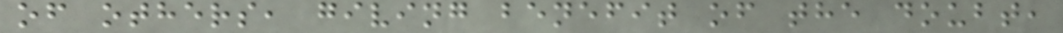of others, giving benefit of the doubt,
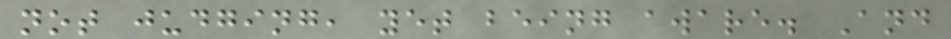not judging, yet being aware. And
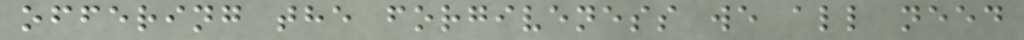offering the forgiveness we all need
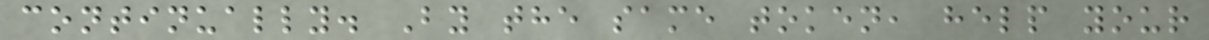continually. By the same token, help your
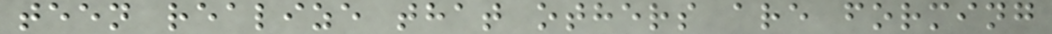teen realize that others are forming
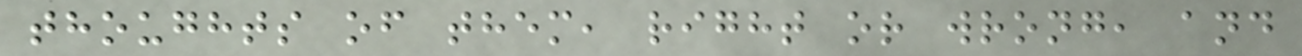thoughts of them, right or wrong, and
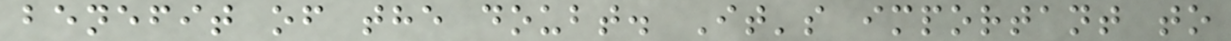benefit of the doubt. It's important to
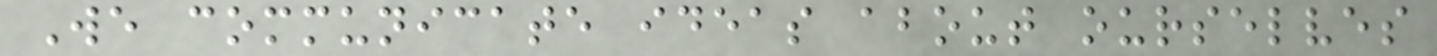We communicate ideas about ourselves
